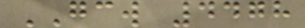GCW 4478
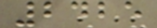2425
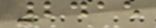2415
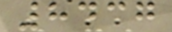8437
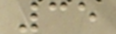35
